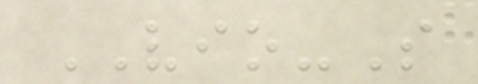VIO-S
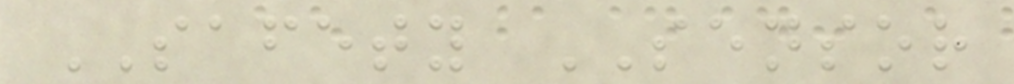SAFETY SENSOR
